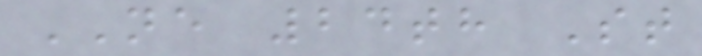NE 24th St
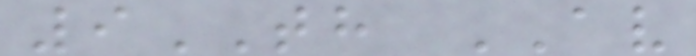9TH AV
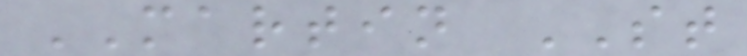MARTIN ST
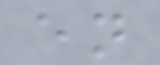en
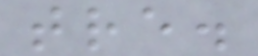tre.
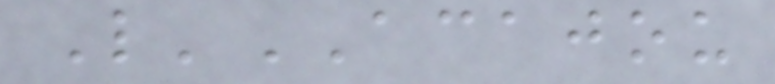L'ACAJOU
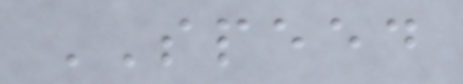SPEED
